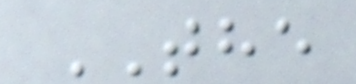THE
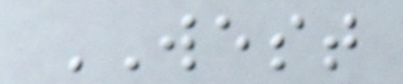WEST
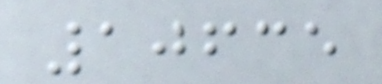10635
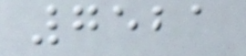7521
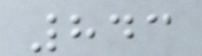843
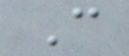C
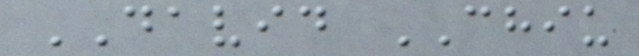DAVID CHIU
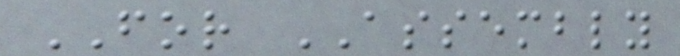FOR ASSEMBLY
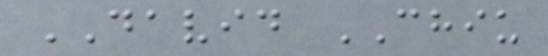DAVID CHIU
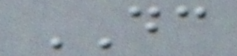DC
